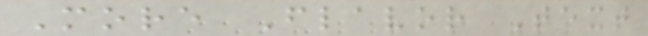More Flavor Text
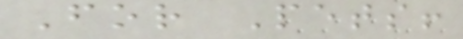For Pets!
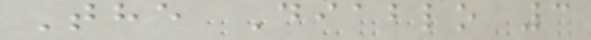The Diablo 3
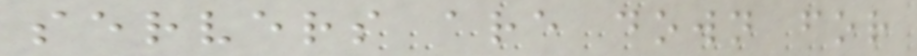servers are down for
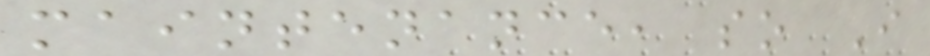maintenance, so I
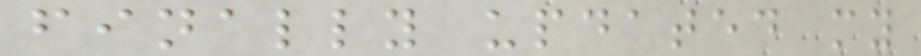finally updated my
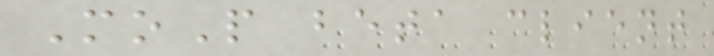MoP beta client
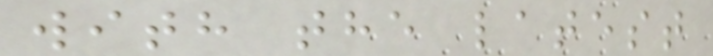with the latest
